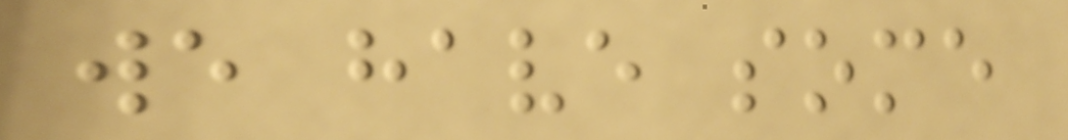we have some
